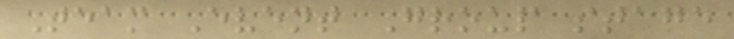Team Event Group stage
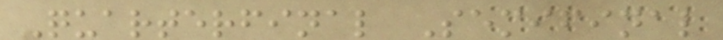Quarterfinal Semifinal
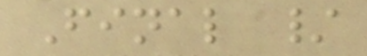Final /
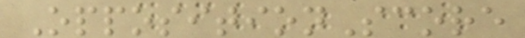OppositionScore
